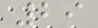29
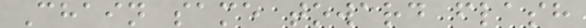Chain same toward flash
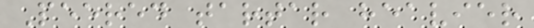Peered tartar heavier
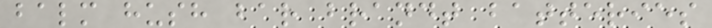balm hush bar brandt batteries
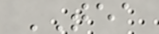TEA
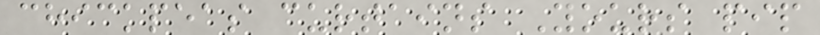chickpeas curtains Yours pip
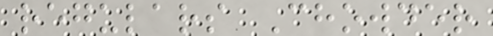regulars Chowder
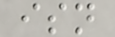isn
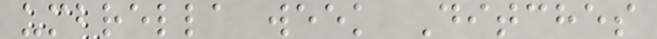umbrella week Ditches
